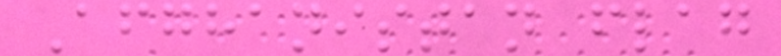Afghanistan flag
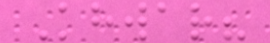Khwar?
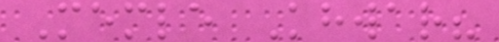Memle Khwar?
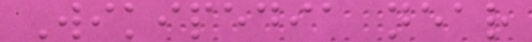Wikipedia near
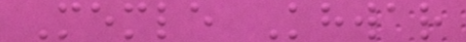Memle Khwar
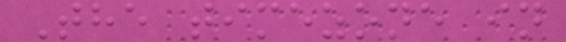The timezone in
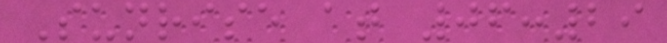Sunrise at 06:29
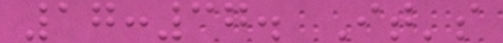17:37. It's
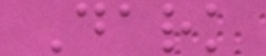Dark
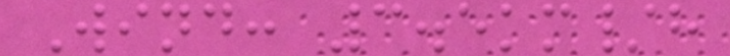Wind: 3.5km/h
